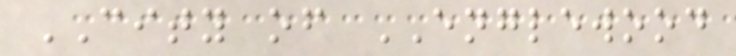CITY of ENGLEWOOD
